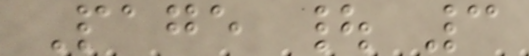Page | 3
